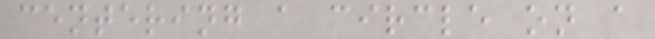centering a circle on a
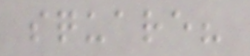square?
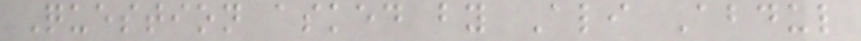Question asked by Ali Abdul
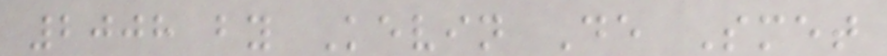2008 by Kevin De Smet
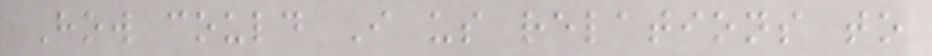How could I us relations to
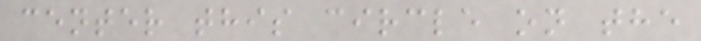center this circle on the
